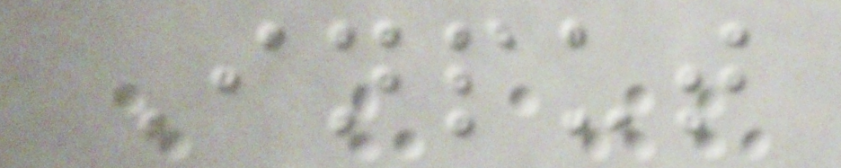Input
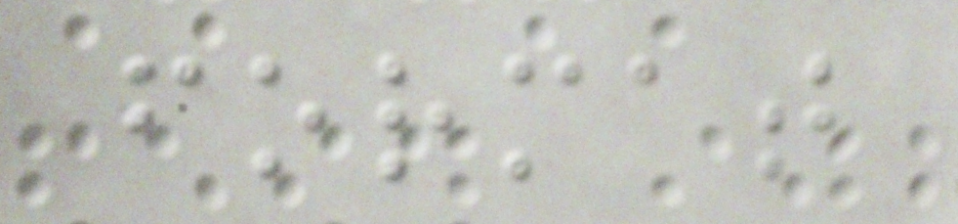format
